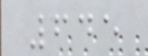645
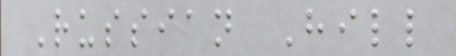Russian Hill
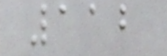112
